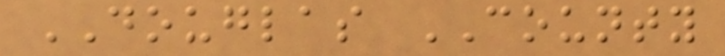DOUGLAS COUNTY
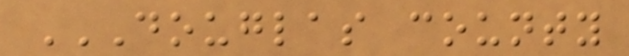DOUGLAS COUNTY
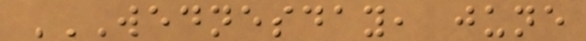WEDNESDAY, JUNE
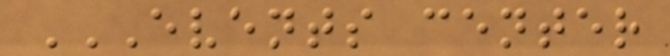EVENTS CENTER
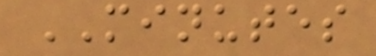MINUTES
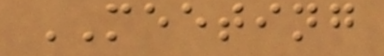MEETING
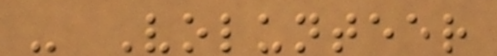- Volunteer
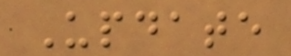Update
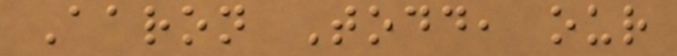Aaron Todd, our
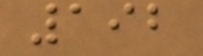192
